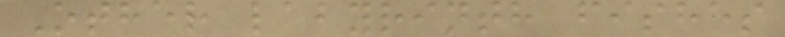Other labyrinth fishes
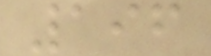196
